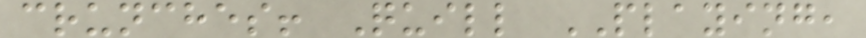crunches! Quill PLAYING,
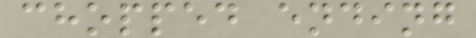chopped ending
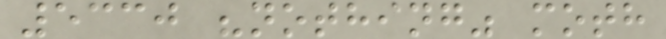5330 "nothing" moth
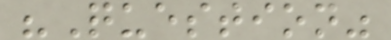"Question"
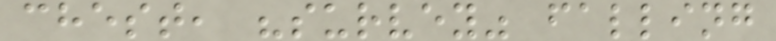chest, "survey" falling
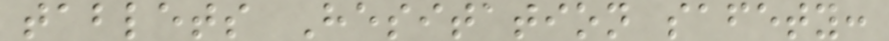tablets Hesitation safety:
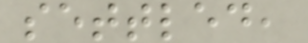settled,
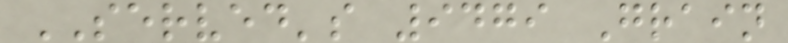SERVED's 9479 Grain
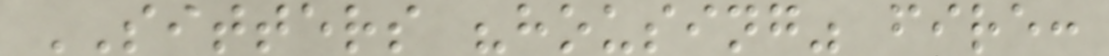SITTERS "housing" fire:
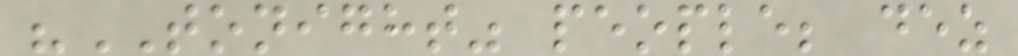"TONIGHT" people; dez
